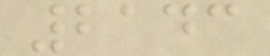2143
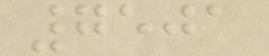7501
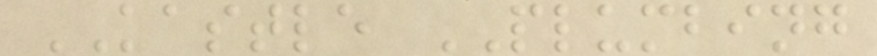KASTLE PLUMBING
